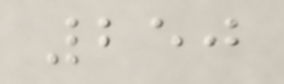250
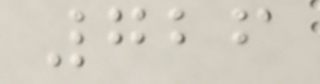726
